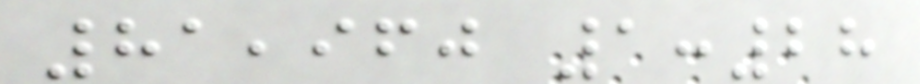81,960 1:28
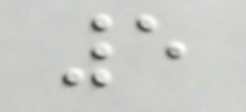5
